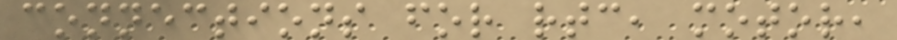connections for rtc, motor,
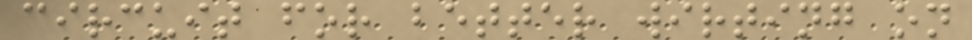circuit for better wirting on
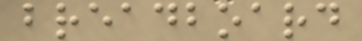breadboard
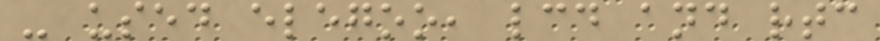- used elegoo, lcd and rtc
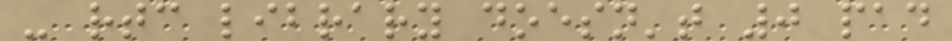- rtc library doesn't 0 pad
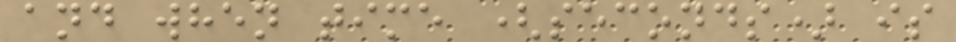and when time (seconds) is
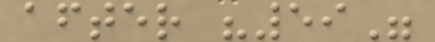after "59"
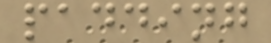padding
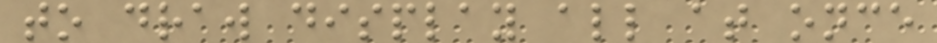to draw display all at once
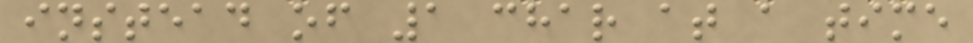instead of 1 char at a time
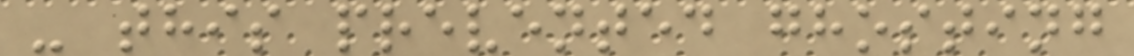- this prevented ghosting
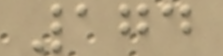174
